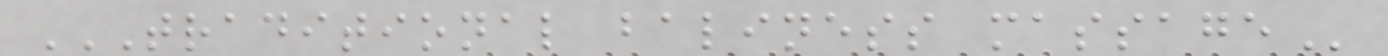TRADITIONAL BALINESS MASSAGE
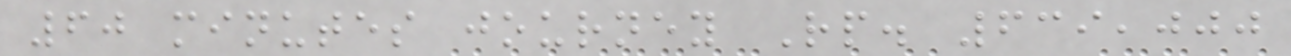60 minutes journey Rp. 639,000
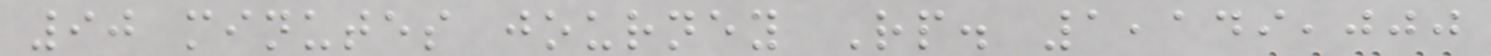90 minutes journey Rp. 1,149,000
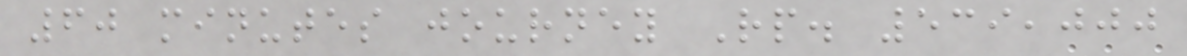60 minutes journey Rp. 539,000
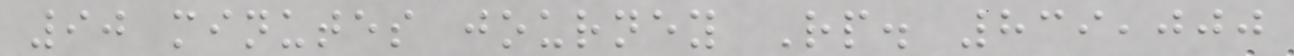90 minutes journey Rp. 839,000
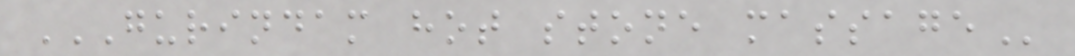GURINDAM HOT STONE MASSAGE
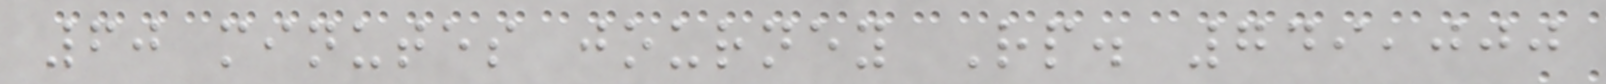60 minutes journey Rp. 749,000
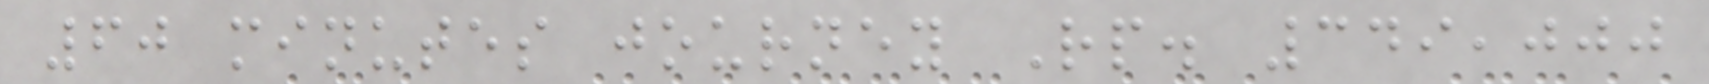60 minutes journey Rp. 349,000
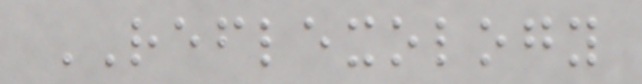REFLEXOLOGY
